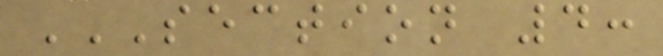SECTION 4:
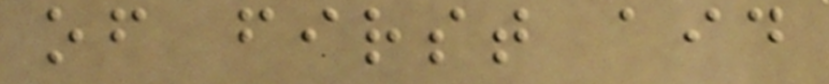of first aid
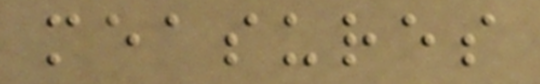measures
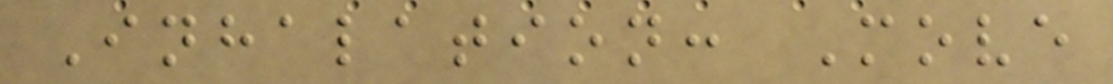Inhalation: Move
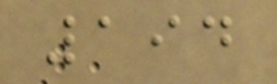194
